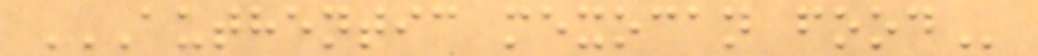AUTHENTIC MEXOCAN FOOD
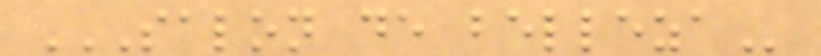SALON DE BELLEZA
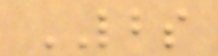LBS
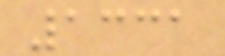1331
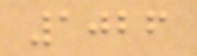1026
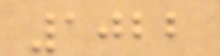1022
